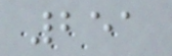251
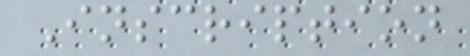Inscription
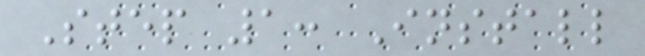Step 1: Install
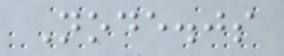Node.js
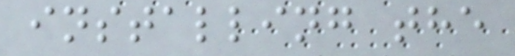installing the
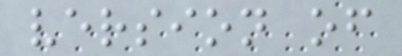version of
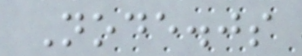Node.js
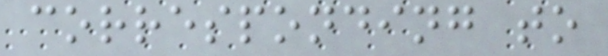corresponding to
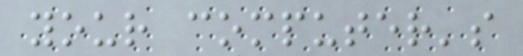your computer's
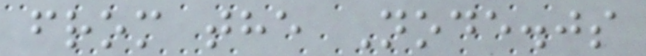from the Node.js
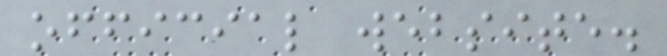official website.
